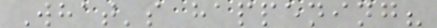What's happening?
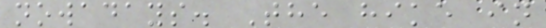nowadays. The hike in
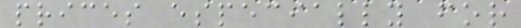prices especially for
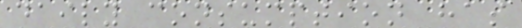daily consumption has
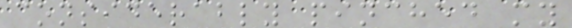considerably pinched my
